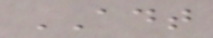ADT
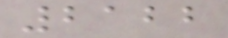2122
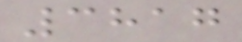3817
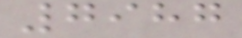7987
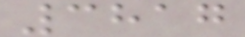3817
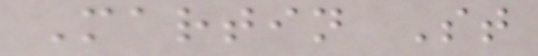Martin St
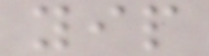yip
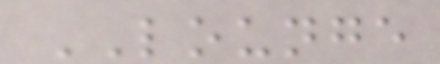LOUNGE
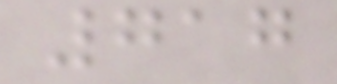717
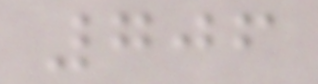706
